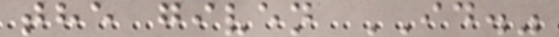the given ID."
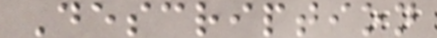Description
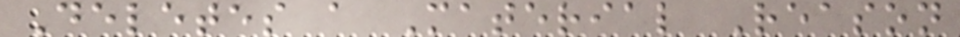Deletes a Material Reason
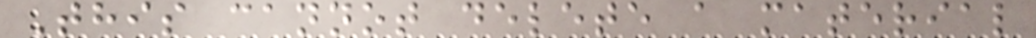This cannot delete a material
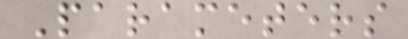Parameters
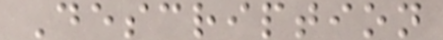Description
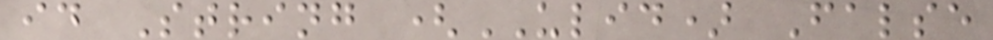id String (ULID) False
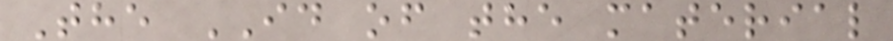The ID of the material
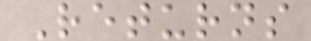Returns
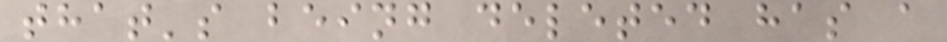that's being deleted has a
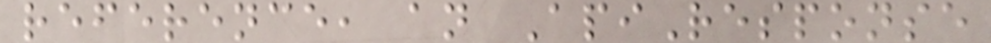reference, an ApiResponse
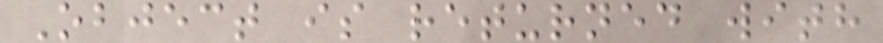Object is returned with
